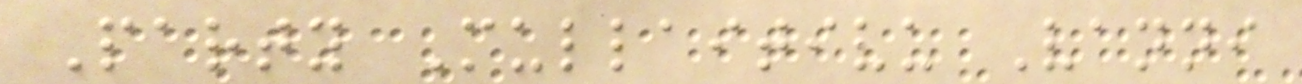Party Mullaitivu Vanni
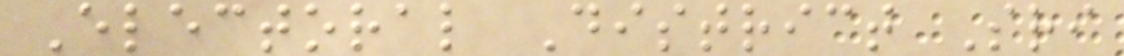Electoral District Sri
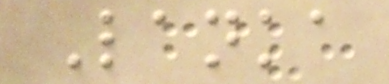Lanka
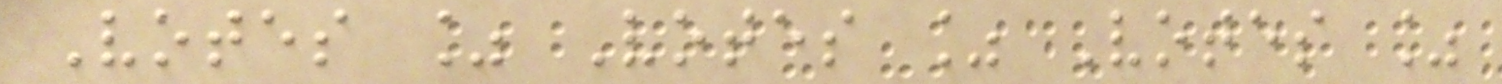Votes % Votes % Votes %
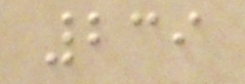239
